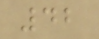42
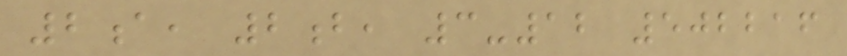2a, 2b, 3-12 502216
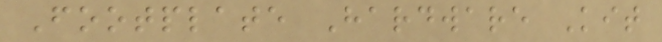Footplate Hardware Kit
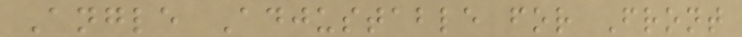Angle Adjustable for Front
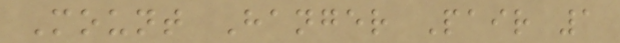Mount Hanger Pair 1
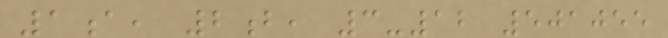1a, 2b, 3-12 501055
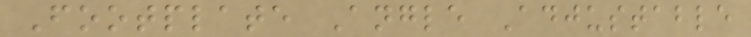Footplate Angle Adjustable
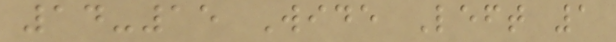14-15 Wide Left 1
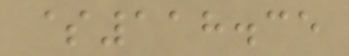$118.35
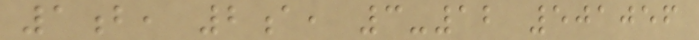1b, 2a, 3-12 501056
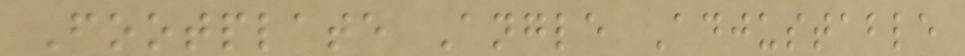Footplate Angle Adjustable
